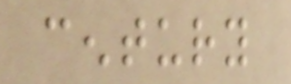century
